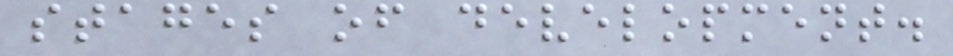stages of development.
